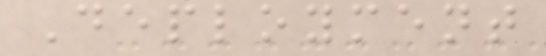Deployment
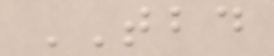TBD
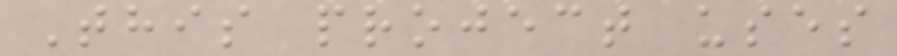This project uses
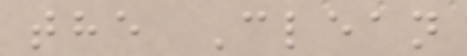the Clean
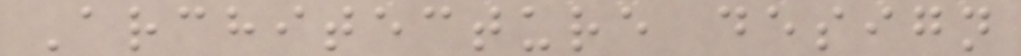Architecture design
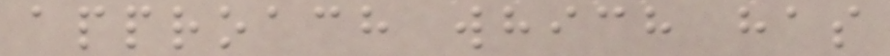approach which has
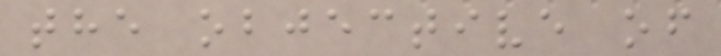the objective of
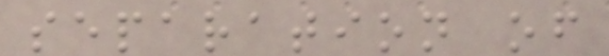separation of
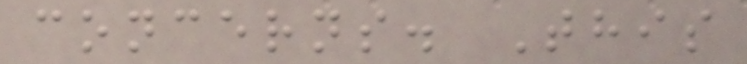concerns. This
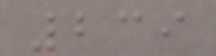239
